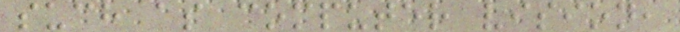such as computer vision,
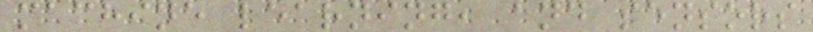machine learning, and sensors
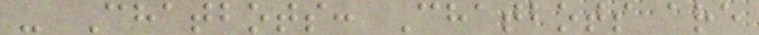- Chatbots: Chatbots are
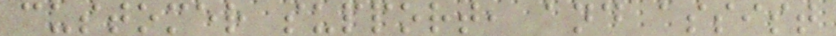customer support, and assist
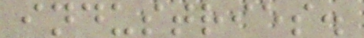industries.
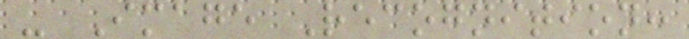- Image Recognition:
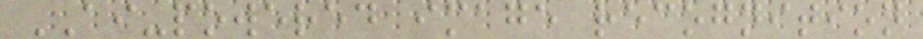AI-powered image recognition
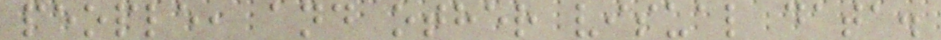people, and other visual data.
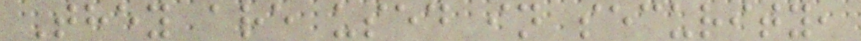They are used in security,
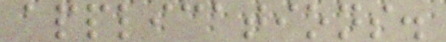applications.
